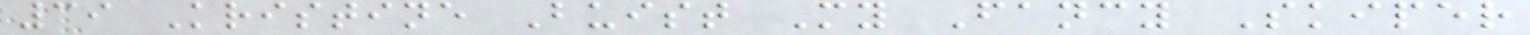39 Kristine Buist My Fancy Skiper
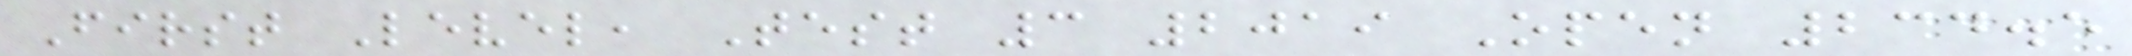First Level, Test 3 2019 Open 234.5
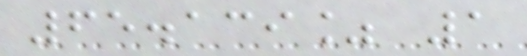65.139% 1
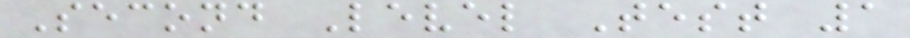Second Level Test 1
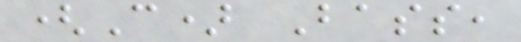(C) Bass,
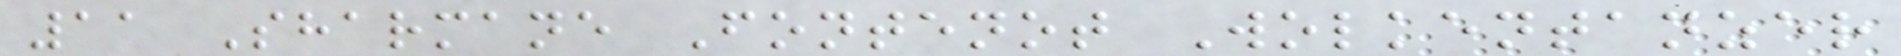11 Sharmane Fontenot Wolkentanzer
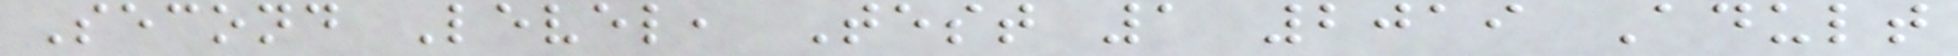Second Level, Test 1 2019 Adult
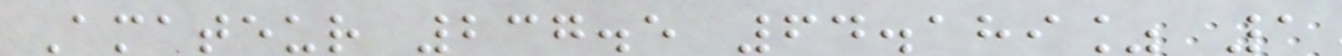Amateur 237.5 64.189% 1
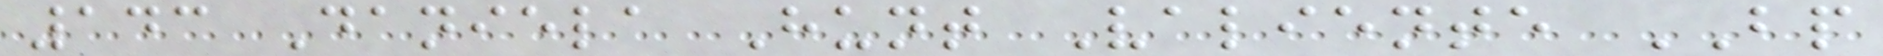143 Daniela Hunt Valiente BP
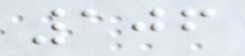106
